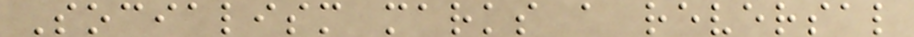Socialism marks a reversal
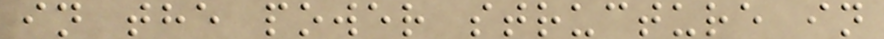in the power structure in
